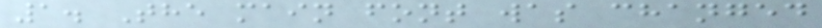1. The main font was changed
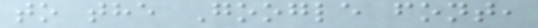to the Google font,
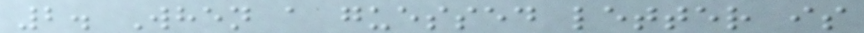2. When a guessed letter is
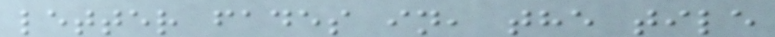letter fades in, the tile
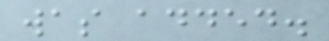was added.
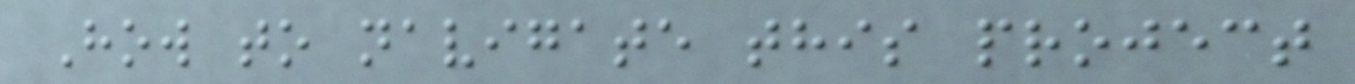How to navigate this project
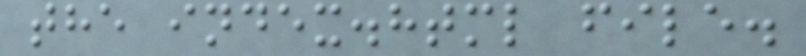the index.html file.
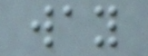way
